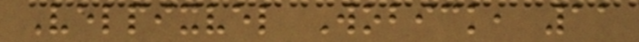Velpixvel Wobick, 11
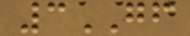3GF
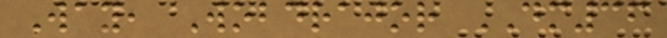Way, Wobdrajor DM36
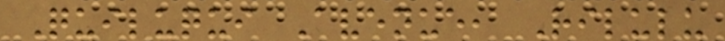Quiluqui Avenue, Rilulu
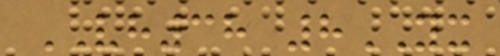VH38 8YX
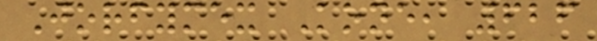Jorfymex Kone, 626
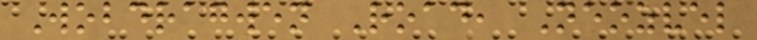Wobdragwen Road, Neozvel
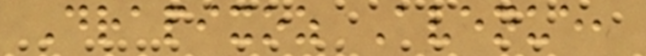Drapixoz Avenue,
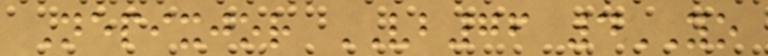Nepixjor VB76 4YO
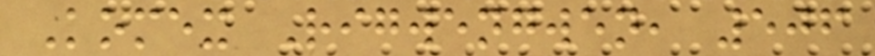Komex Rigwengwen, 506
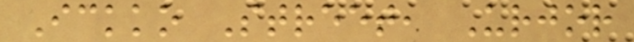Ickko Street, Urjor
